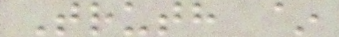Truth ~
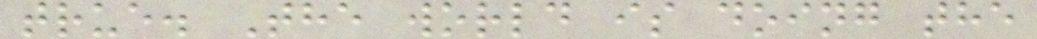true. The world is doing the
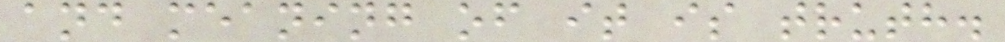and meaning of it is truth.
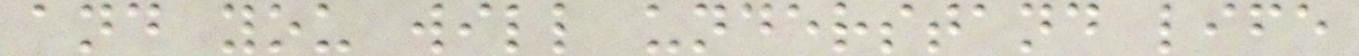and you will understand life
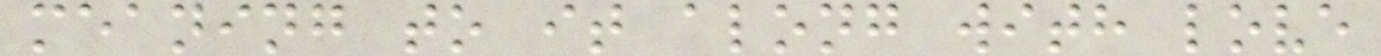meaning to it along with love
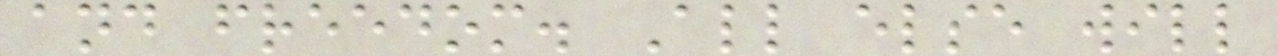and freedom. All else will
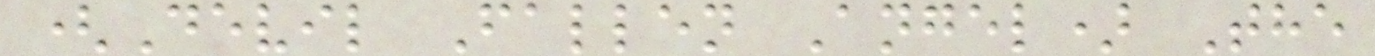(Devil Fallen Angel) The
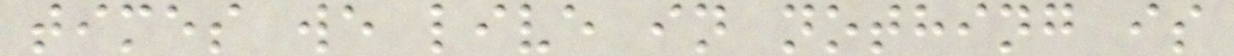times we live in nothing is
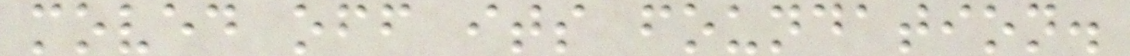moved off its foundation.
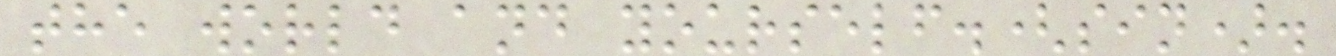the world and yourself.(sin).
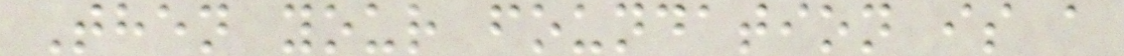Then your foundation is a
